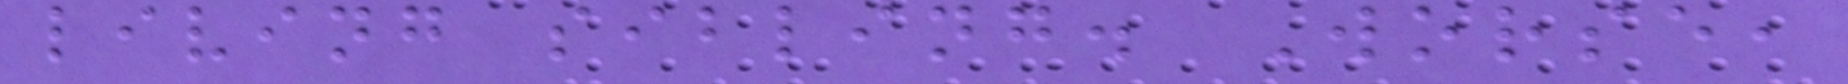living sibling. Worse,
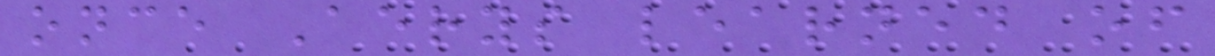once Aerys learned of
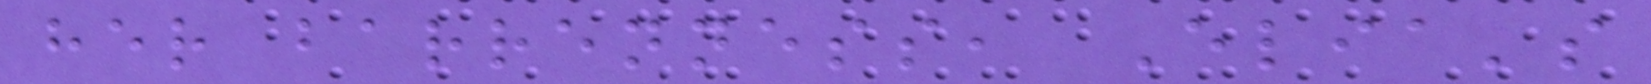her barrenness, Elia's
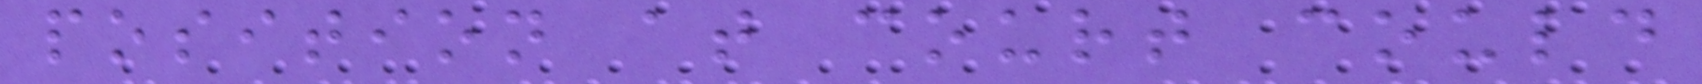position at court could
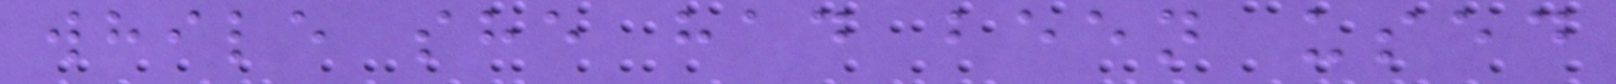while she had been used
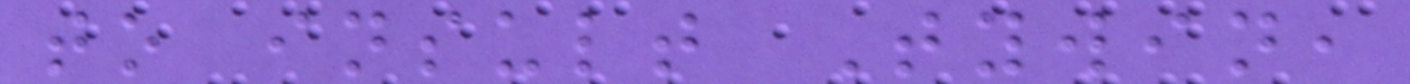to insult Tywin,
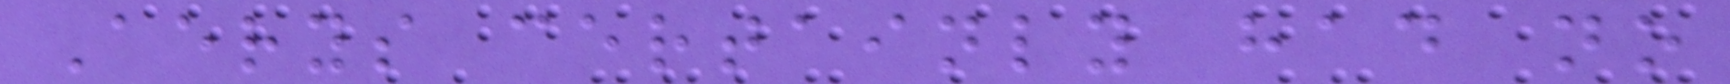Aerys certainly had no
